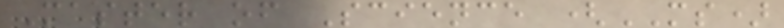Master of Science (MS)
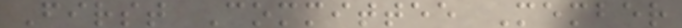First Committee Member
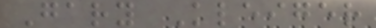Gary Kleiger
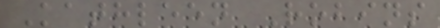Kathleen Robins
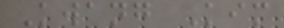Kwang Kim
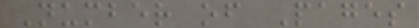Number of Pages
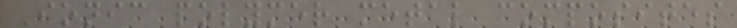Ionic polymer metal composites
